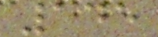145
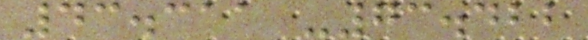43.311 -73.422
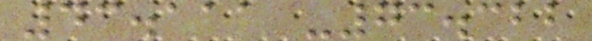43.111 -73.322
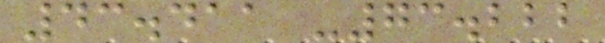43.411 -73.222
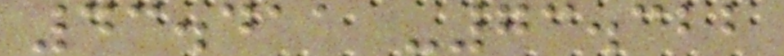43.411 -73.322
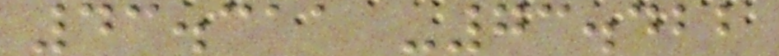43.311 -73.422
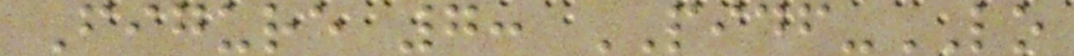Figure 7: PIDF-LO
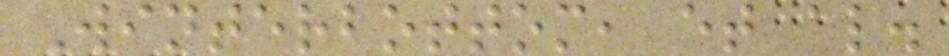Winterbottom, et al.
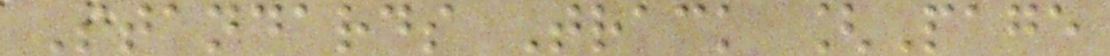Standards Track [Page
